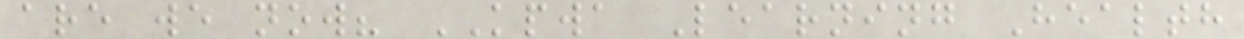are we now? KPWA Learning Health
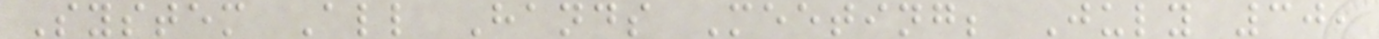System All Hands Meeting; July 30,
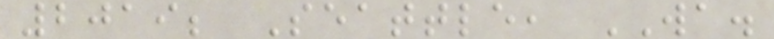2019; Seattle, WA.
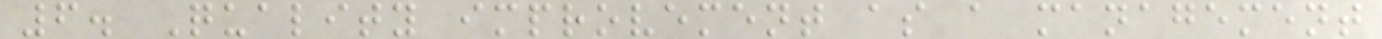6. Quality improvement as a management
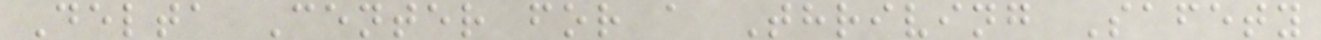Delta Center for a Thriving Safety
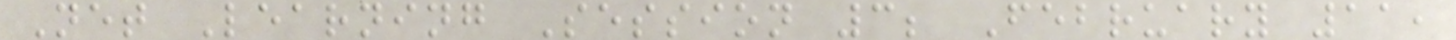Net Learning Session 3; February 11,
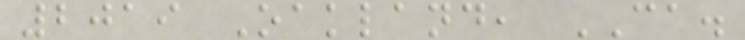2019 Oakland, CA.
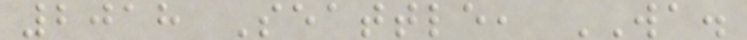2018 Seattle, WA.
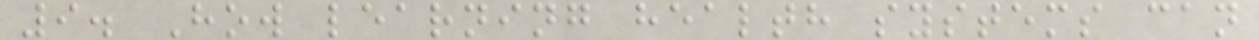9. How learning health systems can
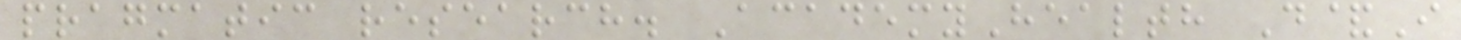pragmatic research. AcademyHealth D&I
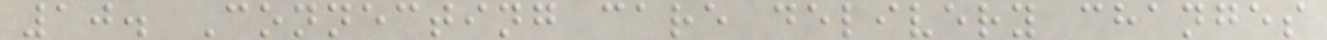10. Connecting care delivery changes
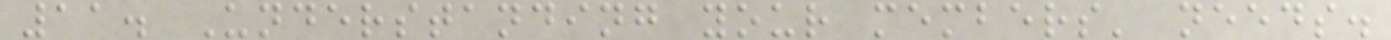11. Understanding your members' needs.
